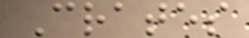Crates
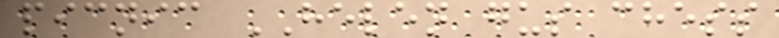picnic HELEN gus chess
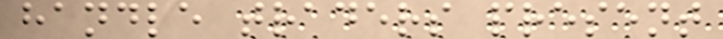handle traders present
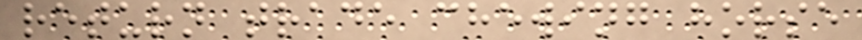return trade chewing horse
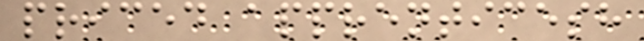priced apprenticesh
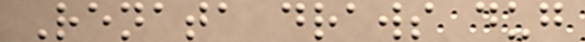Renata draws dug
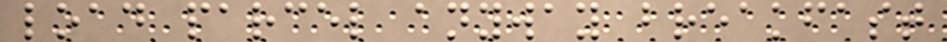load parcel anyway breakfast
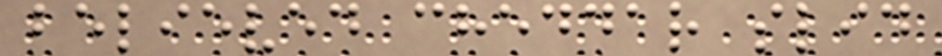believed cheddar slid
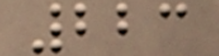223
